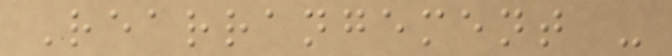Rearrangement -
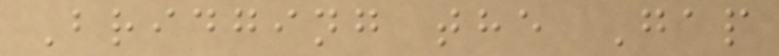Bridging the Gap
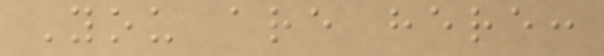You are here:
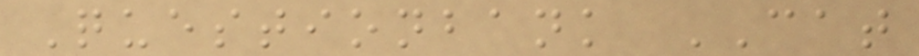Questionbank CAT
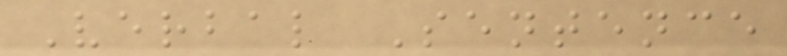Verbal Sentence
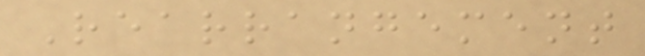Rearrangement
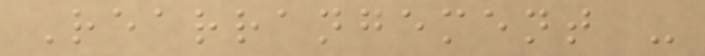Rearrangement -
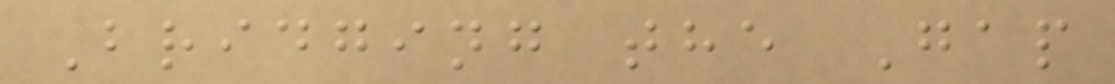Bridging the Gap
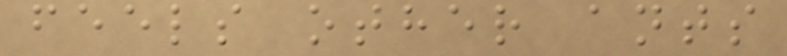feels other ants
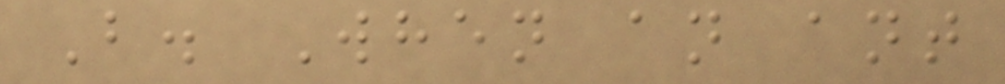B. When an ant
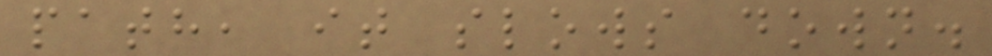path, it slows down.
